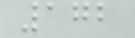172
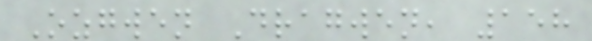Ozgwen Dragwen, 158
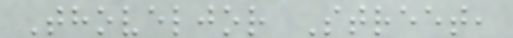Thoveljor Street,
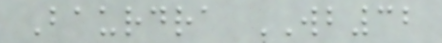Baurdra WB32
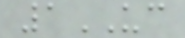1UC
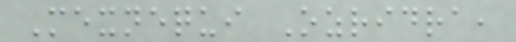Mexnequi Ozridra,
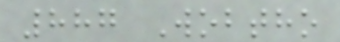887 Wobtho
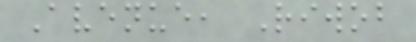Avenue, Riwob
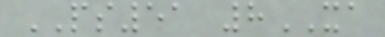PS51 8XA
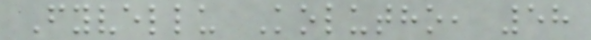Fyvellu Kolutho, 58
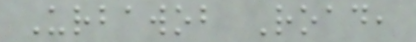Urbawob Road,
